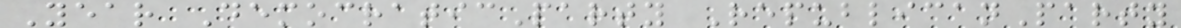Year DemocraticParty RepublicanParty
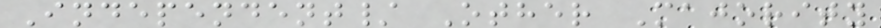Independent/ Other Majority
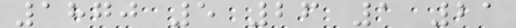1870 5 26 1 21
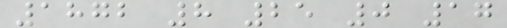1872 8 25 0 17
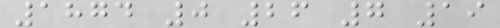1874 0 26 7 19
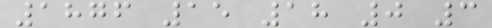1876 15 18 0 3
